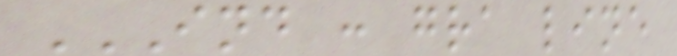IND : GRA LINE
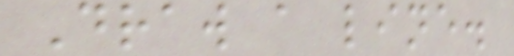Draw a line.
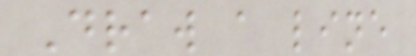Draw a line
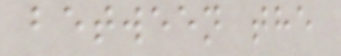between the
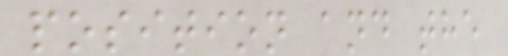position and the
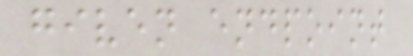given endpoint
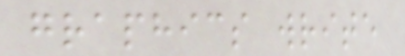graphics write
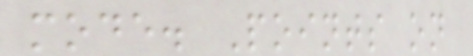mode. Points on
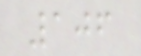106
